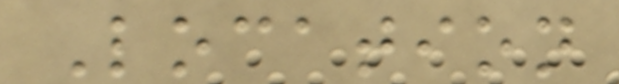Location
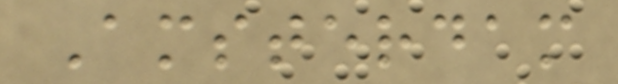Amsterdam
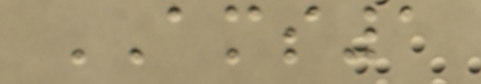AMS1
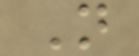N
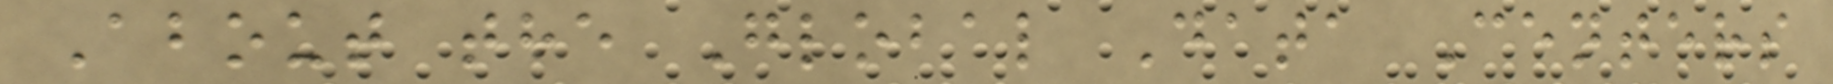About the Global Data Centers
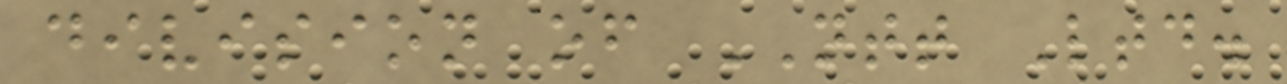division of NTT Ltd.
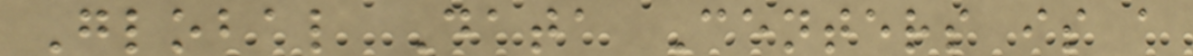Global Data Centers is a
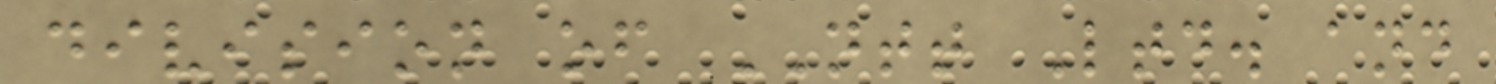division of NTT Ltd. and
